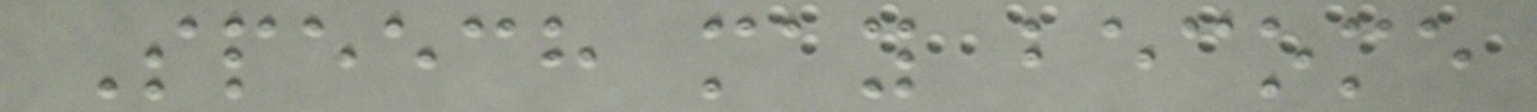Speech may become
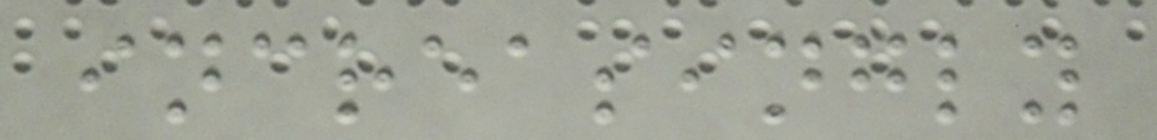increasingly
